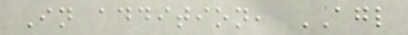In addition, AGL
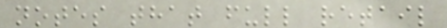notes that full retail
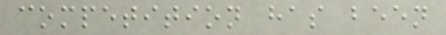competition has been
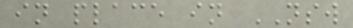in place in NSW
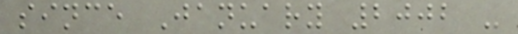since January 2002 -
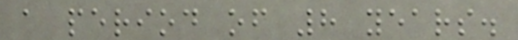a period of 8 years.
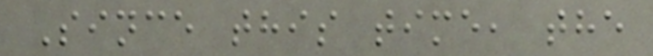Since this time, the
